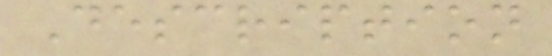Description
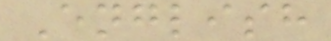English
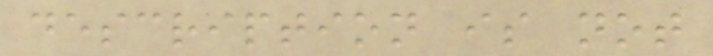description is not
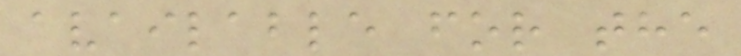available for the
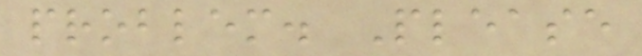problem. Please
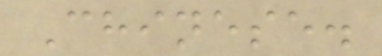Chinese.
